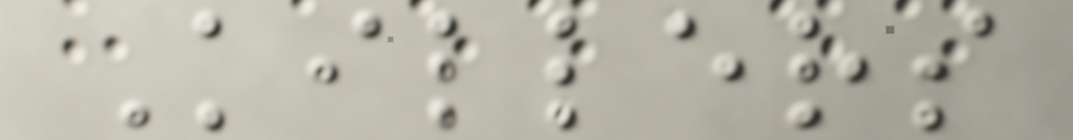Killers
